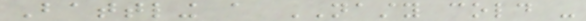Battling a NASTY cold -
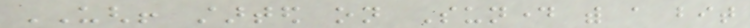UGH! started on Sunday with a bit
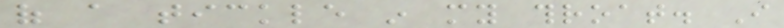of a tickle in my throat. I
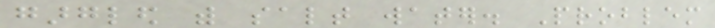gargled with salt water. Problem
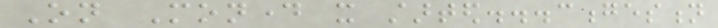On Monday it started...congestion
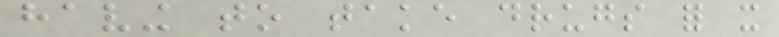having to take drugs for it
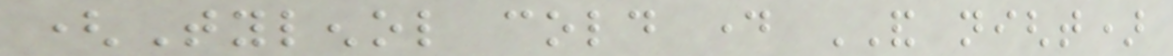(Tylenol cold day AND night)
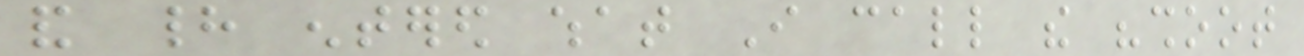and had entered what I call the "shoot
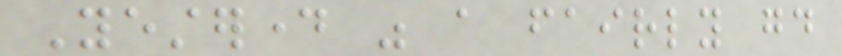Yesterday was a fairly good
